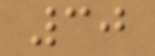30
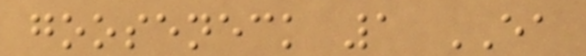gooseneck 1 EA
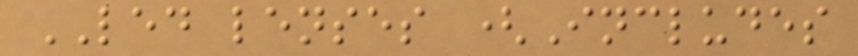LED lenses (Includes
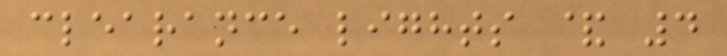clearance lights & 4
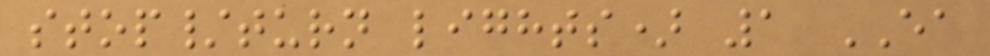stop/turn lights) 1 EA
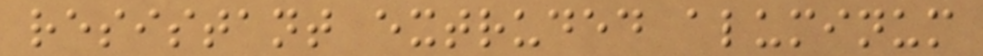resistant extruded aluminum
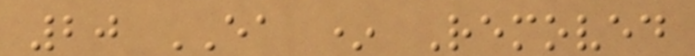20 EA * Removed
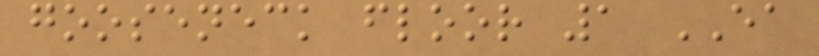gooseneck floor 1 EA
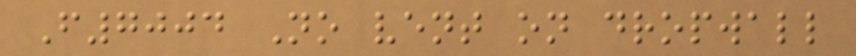F7004 No vent on dropwall
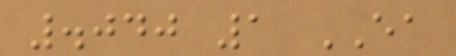.040 1 EA
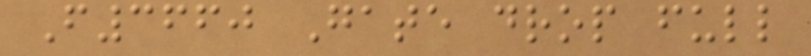F3660 Gate drop full
